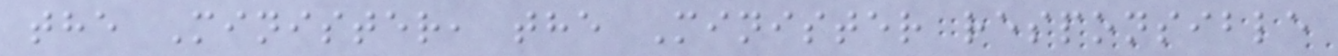the Minister, the Minister responsible
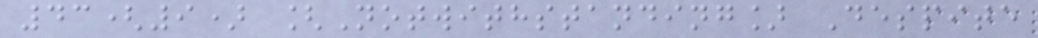43(9) [Notwithstanding] Despite
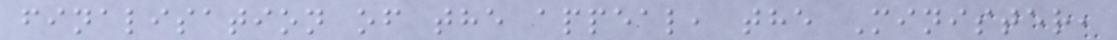finalisation of the appeal, the Minister,
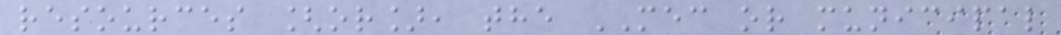resources [or], the MEC or municipal
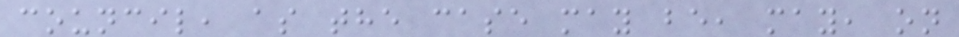council, as the case may be, may, on
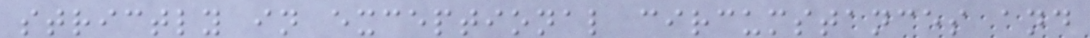strictly in exceptional circumstances and
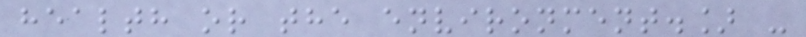health or the environment.] -
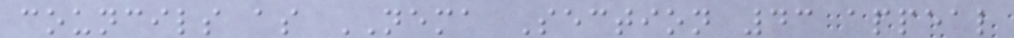councils as NEMA Section 43 appeal
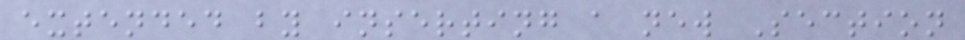extended by inserting a new Section
